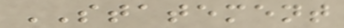STATEMENT
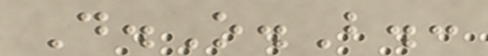D.O.B.:
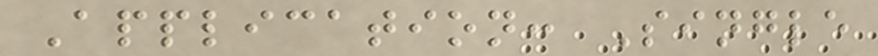Application: Single
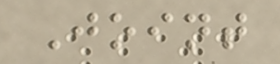Joint
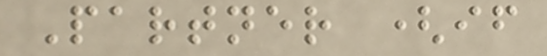Partner (if
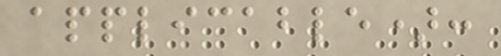applicable):
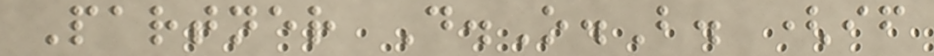Partner D.O.B. (if
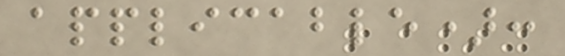applicable):
